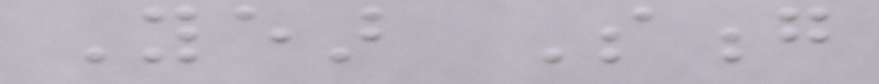Year Song
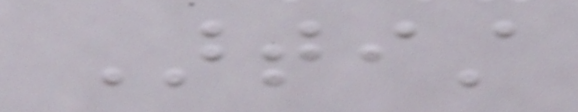Artist
